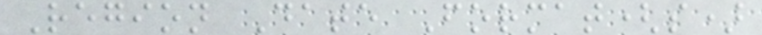Region Date Format(s)
